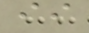ii
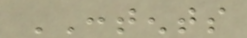CONTENTS
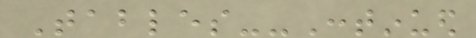Tables--Continued
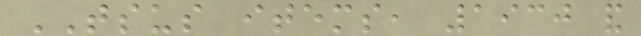TSUS items, 1930 and
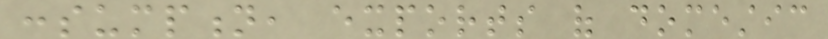consumption, exports of domestic
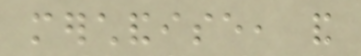merchandise, and
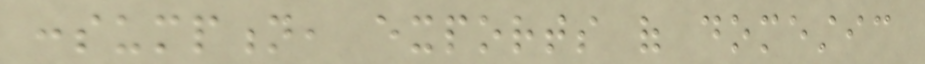consumption, exports of domestic
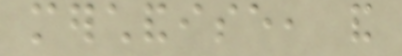merchandise, and
